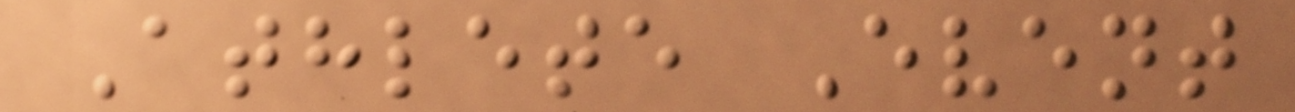Athlete Event
